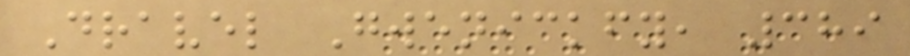Dravel Gwenickfy, 389
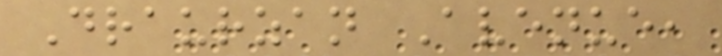Draurzan Avenue,
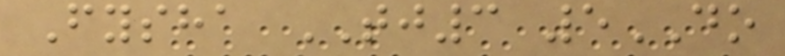Fysha TJ3 5DO
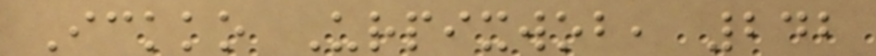Ickko Urpixwob, 242
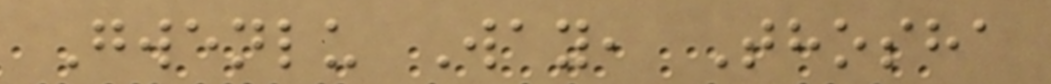Gwenlu Way, Thosha
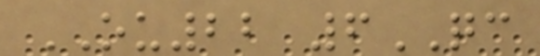OU22 6QC
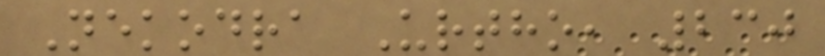Nekodra Urtho, 230
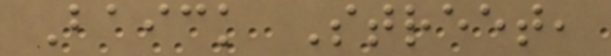Baick Street,
